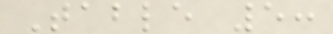Table 5:
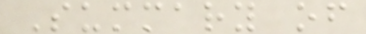Summary of
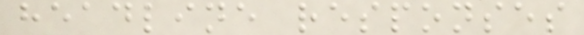headline responses
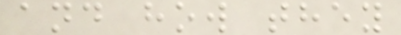and how they
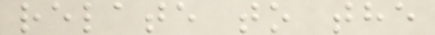relate to the
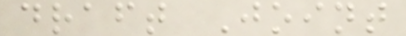draft Joint
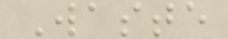Waste
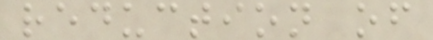reduction of
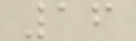16
